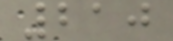210
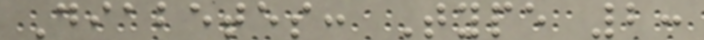Diabetes: Type 2:
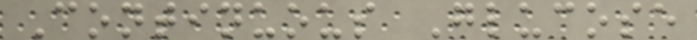Continuous Glucose
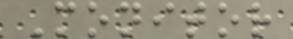Monitor
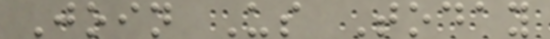Join Us Today
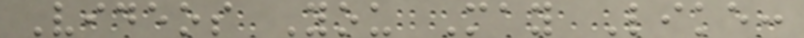Videos You May Like:
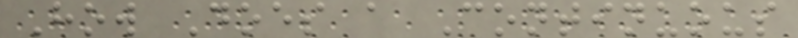How Does a Continuous
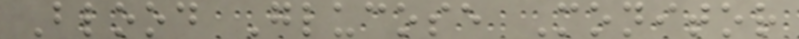Blood Glucose Monitor
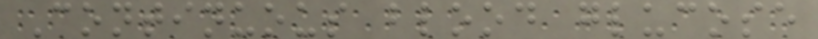Continuous blood glucose
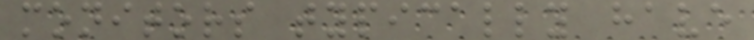monitors typically have
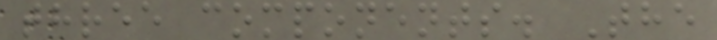three components. The
